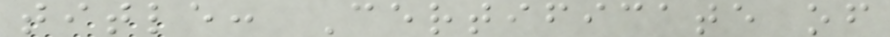title: Certificate of
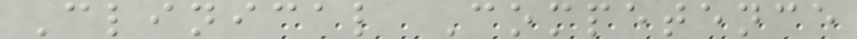Clinical Competence
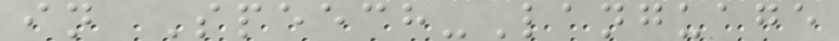in Speech-Language
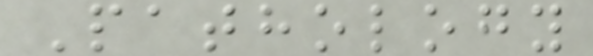Pathology
